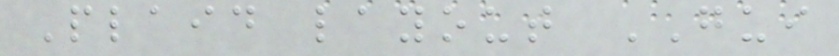Plaid layout GUI
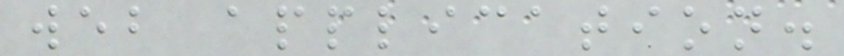web application.
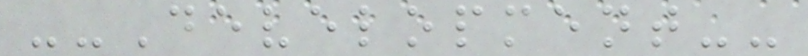--Development--
